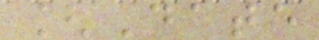[Date
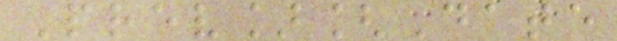Prev][Date
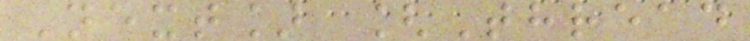Next] [Thread
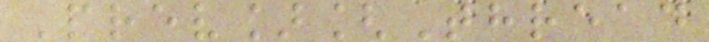Prev][Thread
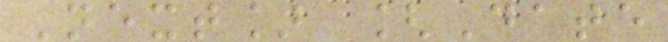Next] [Date
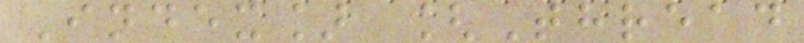Index] [Thread
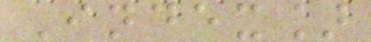Index]
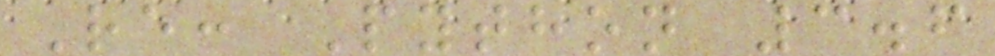Re: Python 3.6
